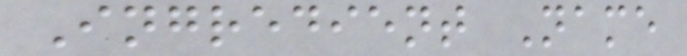Ingredient Name
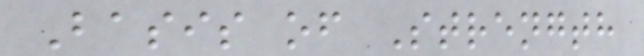Basis of Strength
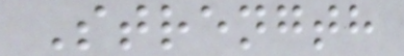Strength
